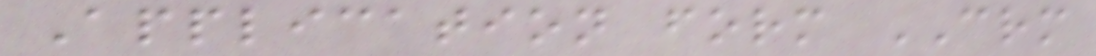Application form CRM
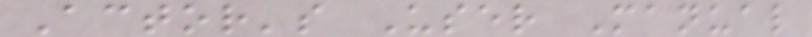Actor's User Manual
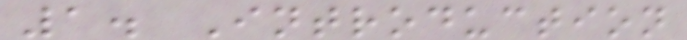1. Introduction
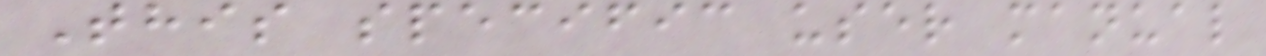This specific user manual
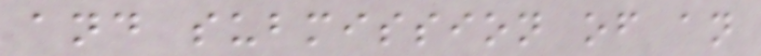and submission of an
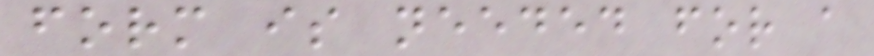form is needed for a
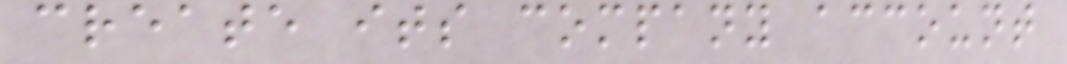create its company account
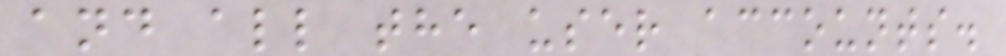and all the user accounts.
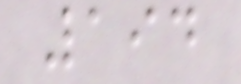194
